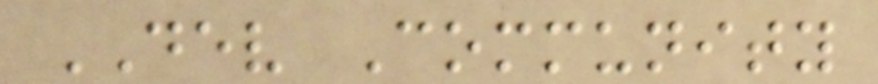DEV Community
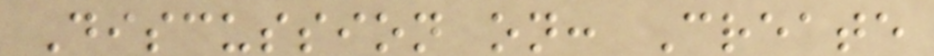Discussion on: Create
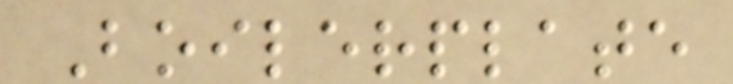Boilerplate
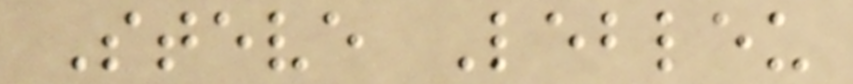Steve Lebleu
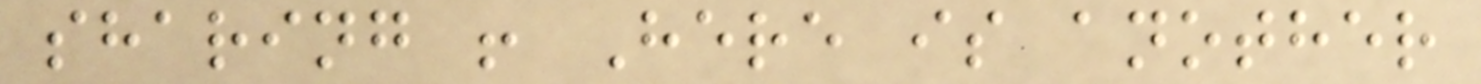sharing ! Here is another
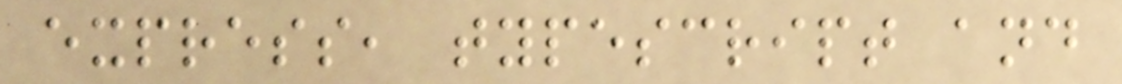express, typescript and
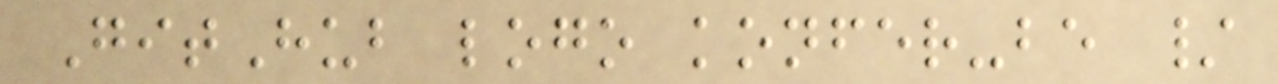GitHub logo konfer-be /
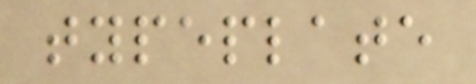typeplate
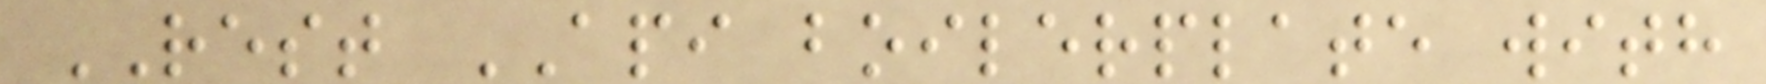REST API boilerplate with
